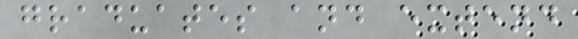graduates and extend
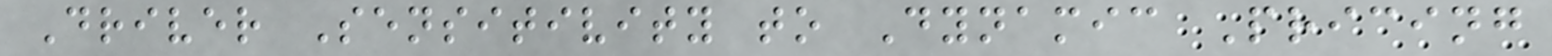Driver Sensitivity to Dynamic Pricing
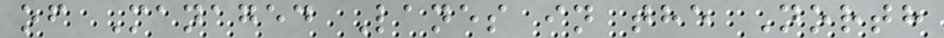of Managed Lanes in the North
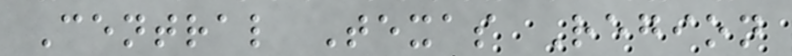Central Texas Region
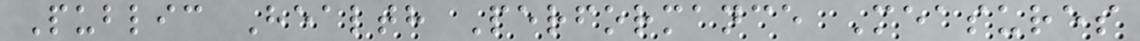Public Health Performance Measures
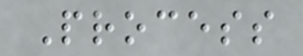Process
